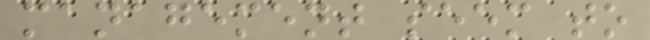management seem to
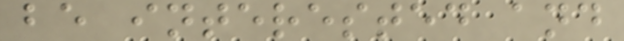be interested and
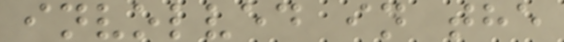involved in the
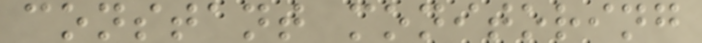constant monitoring
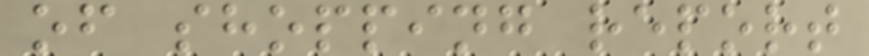of shopping report
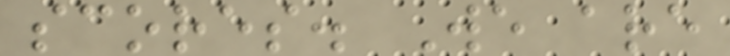scores. We are
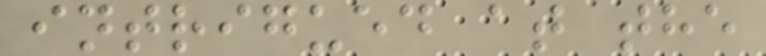intrigued at the
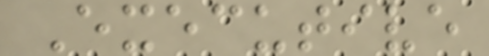Executive
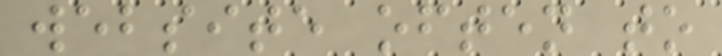website often to
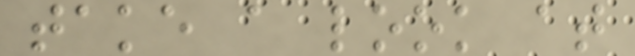take a look at
